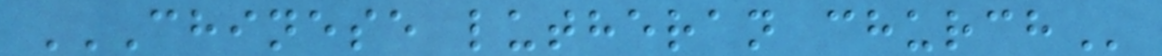CHINESE LUTHERAN CHURCH
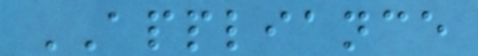APPLIANCE
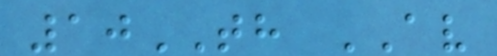10TH AV
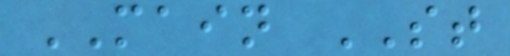MAIN ST
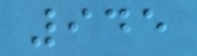945
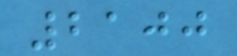2100
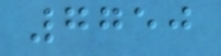7750
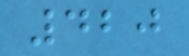420
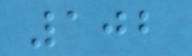102
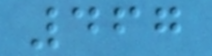467
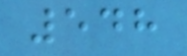548
